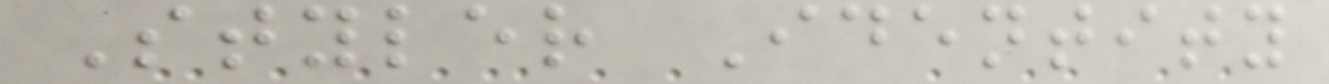Styler Identity
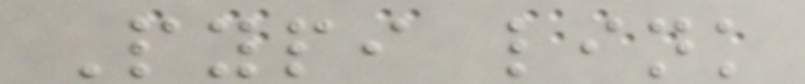Pypi link
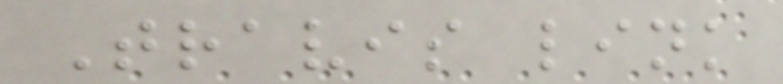Travis link
